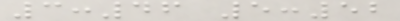3:46 5:52
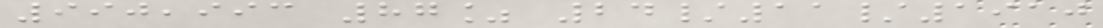990,993 87% 24/11/1910
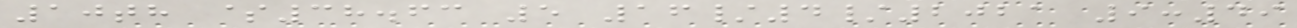10th $38.63 5 16/4/2021 9:49
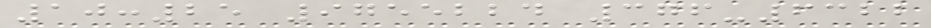10:25 9755224 376-6322
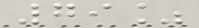79%
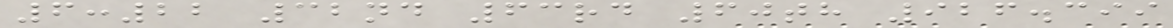6:22 32nd 63rd 60th 926.399
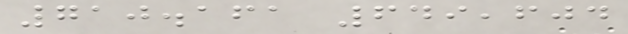710.161 649,604
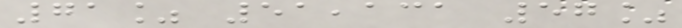71% 51,131 57%
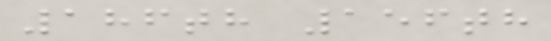186th 156th
